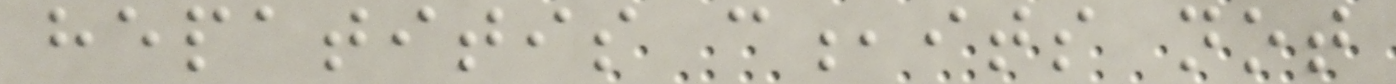hepatitis c,its not
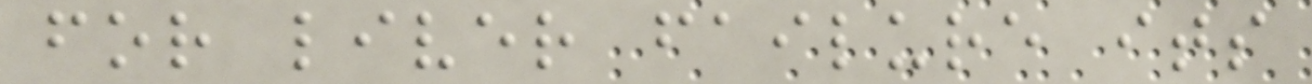for liver failure its
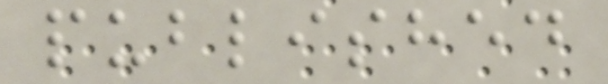published
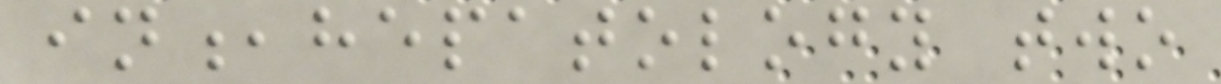in,hepatology two
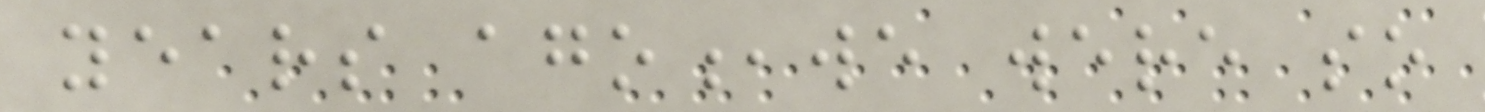years ago,we were so
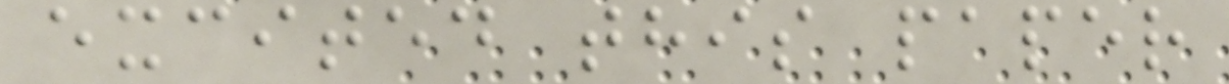excited this paper
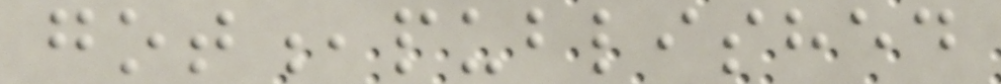got,published
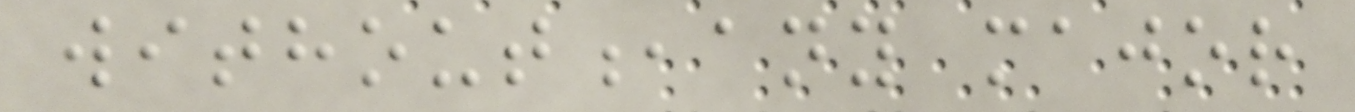without,any major
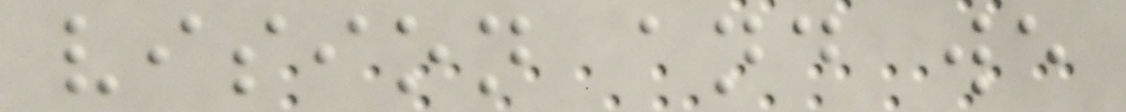vision and we
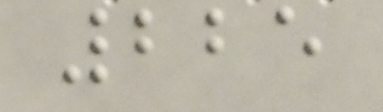225
